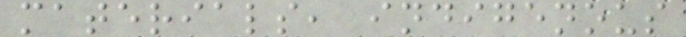materials, indigenous
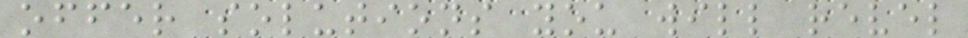offer solutions you will revel
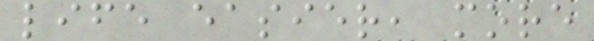life easier, more
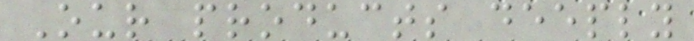Our products deeply
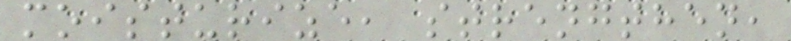moisturize, strengthen,
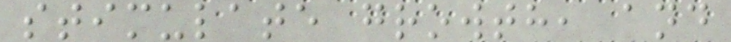stimulate growth, and
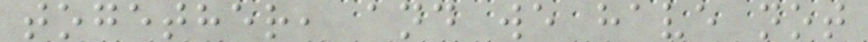together, and we have not
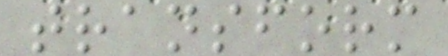transform
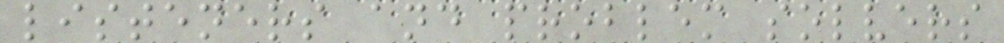listeners and problem solvers
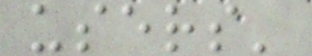users'
